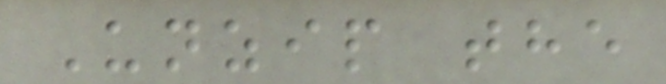Unzip the
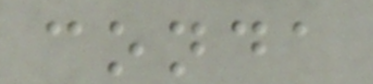conda
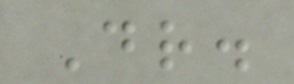Dr.
